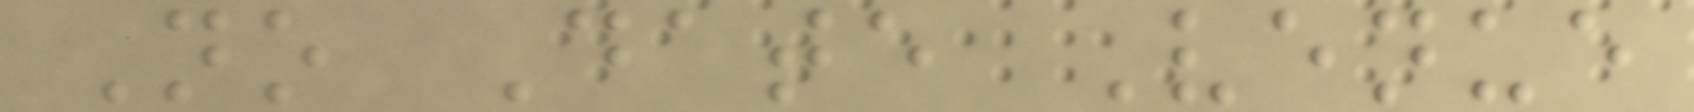No Date Venue
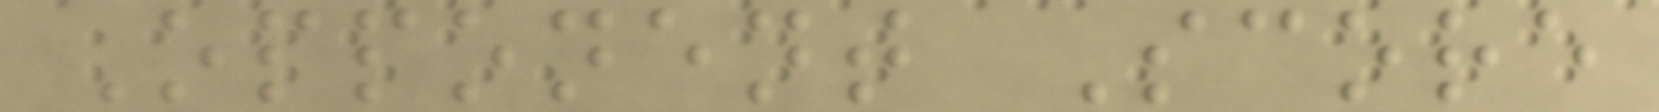Opponent Score
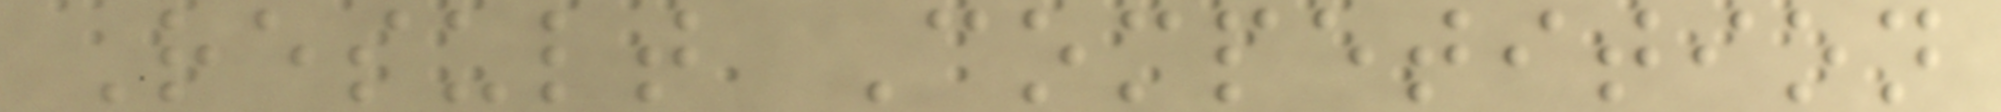Result Competition
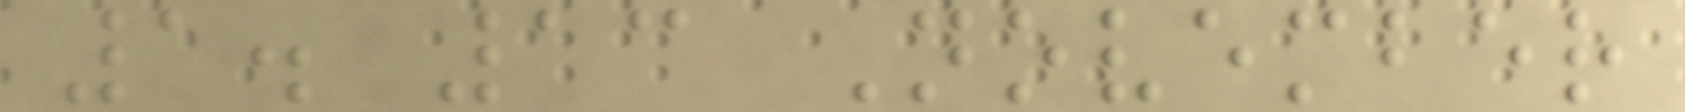1. 13 November
